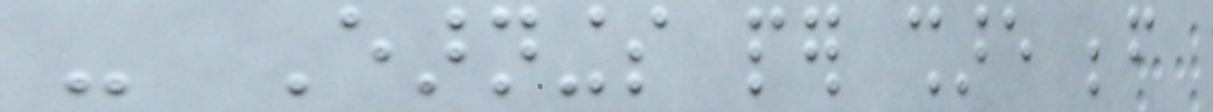- Earnings per share before
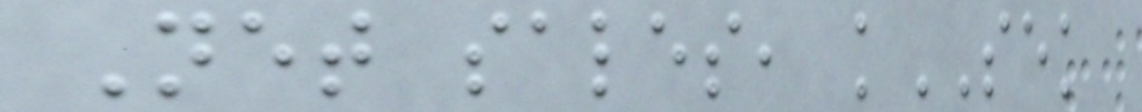Net sales, kSEK
